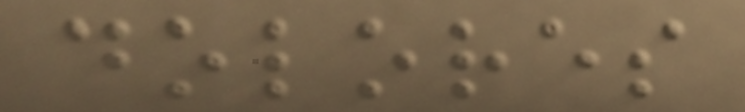dolores
